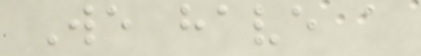We have a
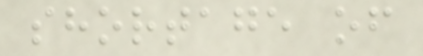shortage of
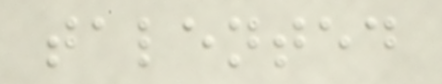talented
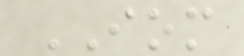IOM
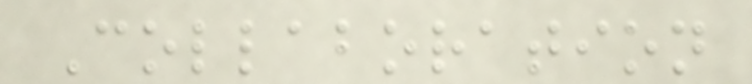Collaboration
